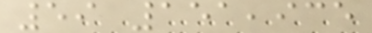59 151,935
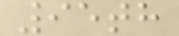95th
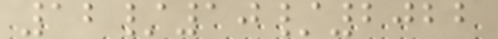12/10/2022
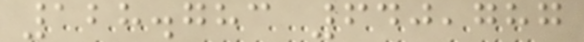128.783 640,787
